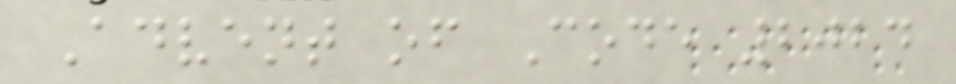Advent of Code 2024
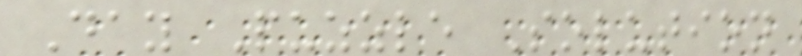Day Puzzle Solution
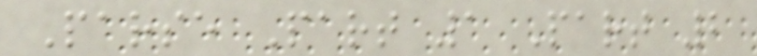Parse Part 1 Part 2
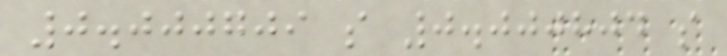0.000709 s 0.000804 s
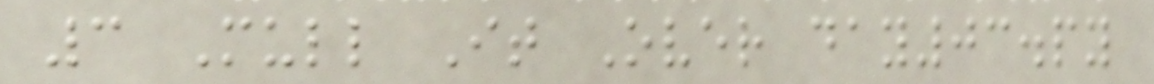3 Mull It Over day03.py
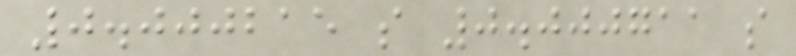0.000215 s 0.000711 s
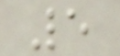5
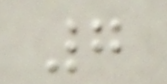7
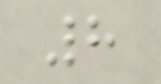8
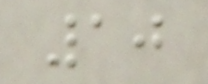10
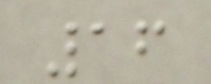16
